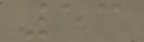53
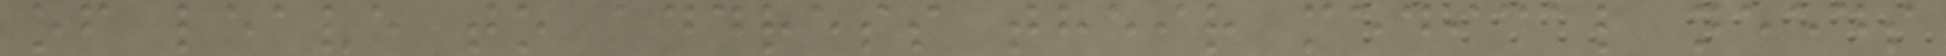of leave to address their medical needs
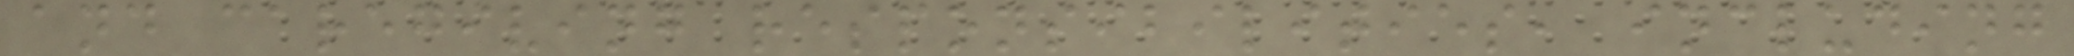and caregiving responsibilities, including
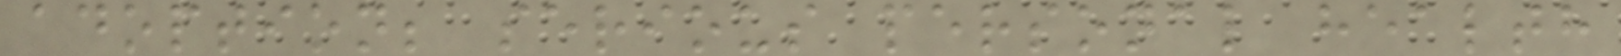adoption; serious personal health
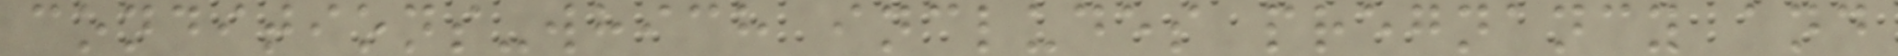conditions-which includes pregnancy and
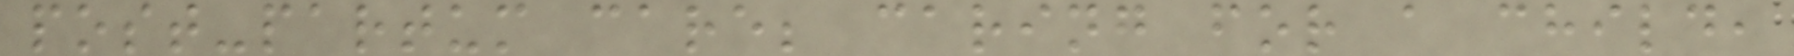post-partum care; caring for a child,
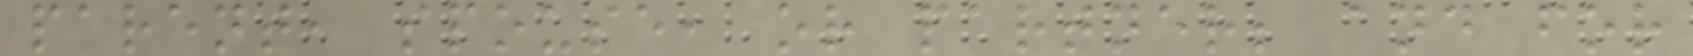parent, spouse, or partner; and for
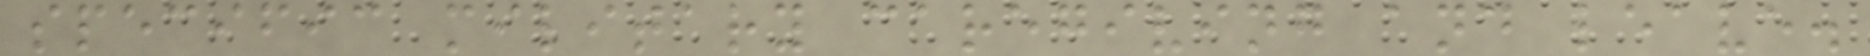specific military caregiving and leave.
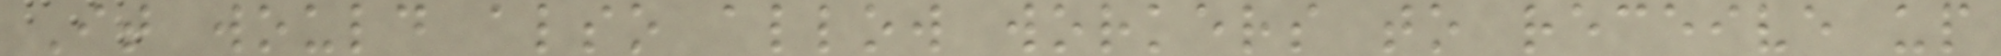It would also allow workers to receive up
